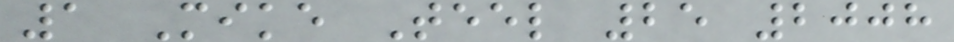1 Mike Teel 25 2008
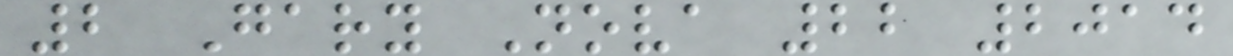2 Gary Nova 22 2014
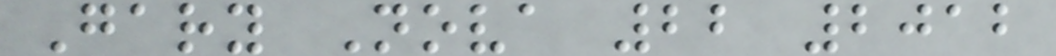Gary Nova 22 2012
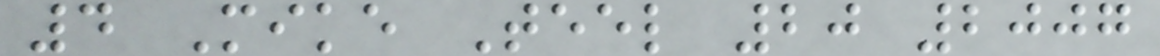4 Mike Teel 20 2007
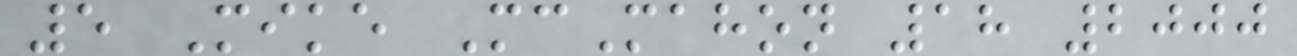5 Mike McMahon 18 2000
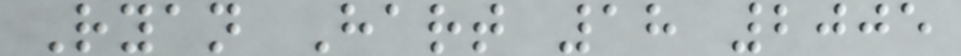Ryan Hart 18 2005
